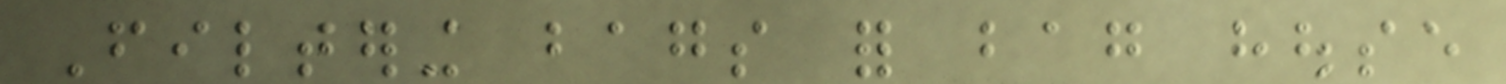Filtering bags for bag house
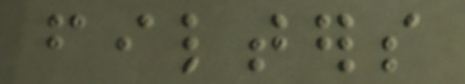filters
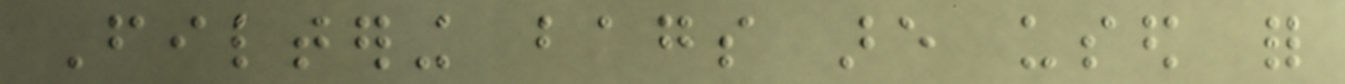Filtering bags are used for
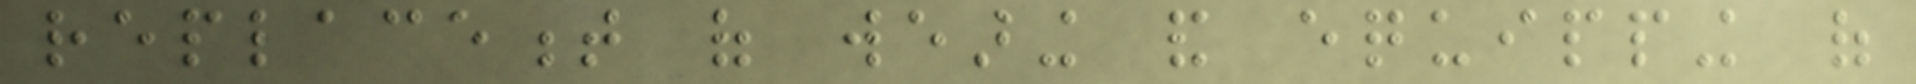replacement of wearing and equipping of
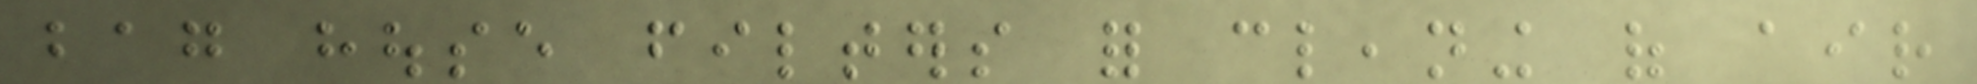bag house filters for cleaning of air
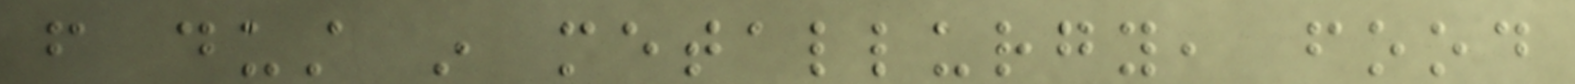from dust in metallurgy, food
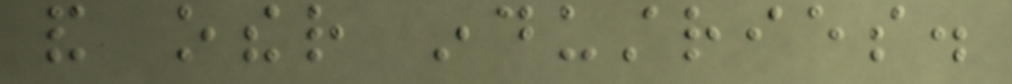and other industries.
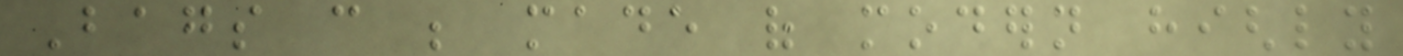Bags can be made of modern highly
